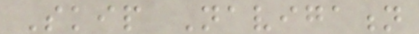Skip Navigation
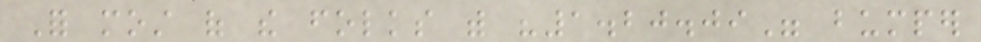For most of the folks with "1.20.09" bumper
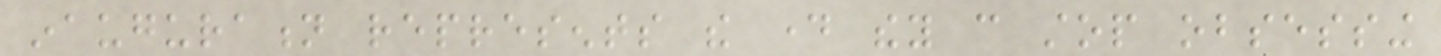inauguration represents the day they can stop obsessing
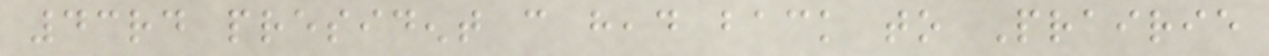43rd president can head back to Prairie
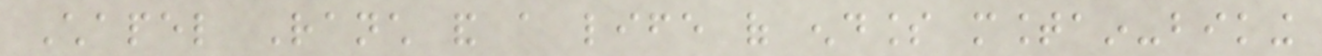Chapel Ranch and a life of endless mountain-biking
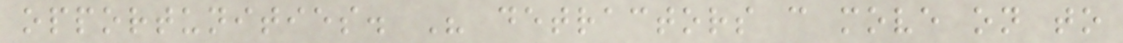opportunities. His detractors can move on to
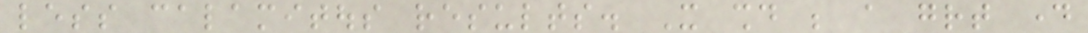less calamitous results. It should be a great day
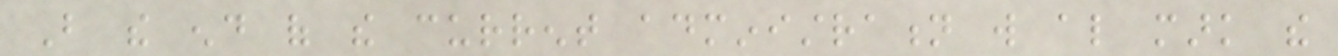But the end of the current administration will also mark the
